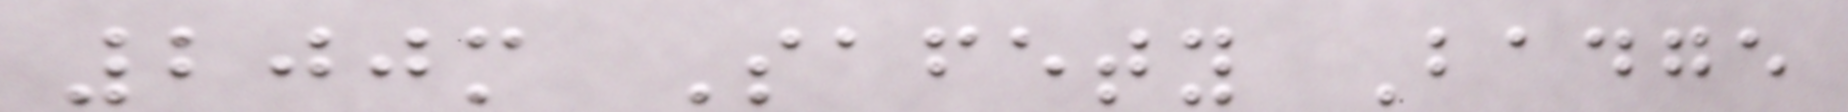200m Safety Badge
